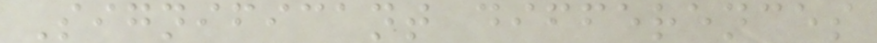Significant differences
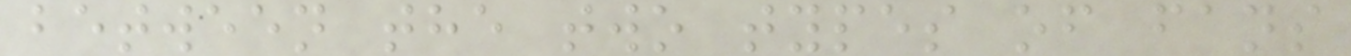between the two types of fans
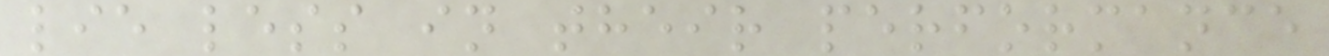lie less in their performance
